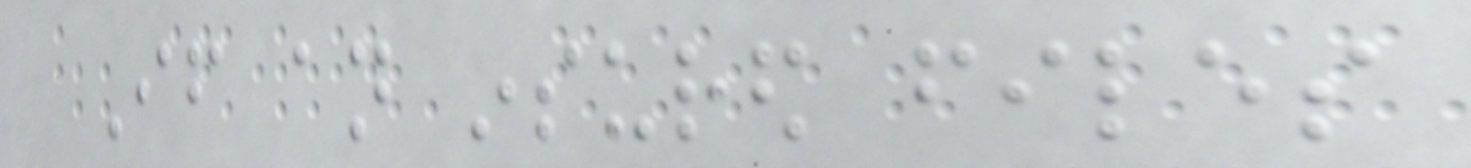If an insured files
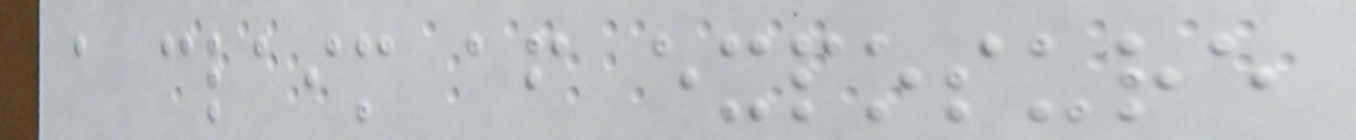a claim after exposure
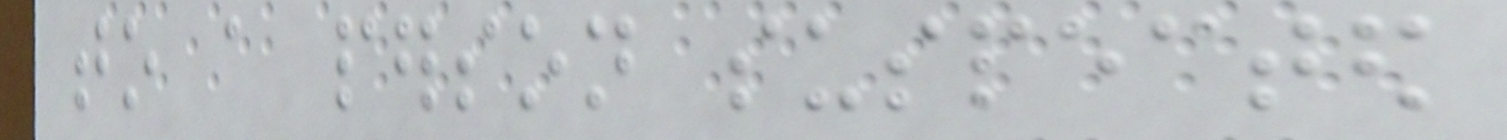to a person suspected
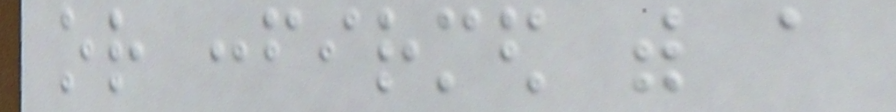or confirmed with a
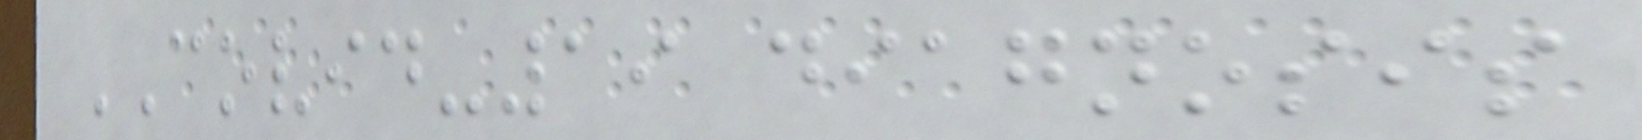COVID-19 diagnosis
